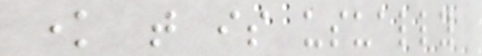know that is usually
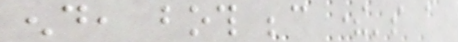end, both because there's a
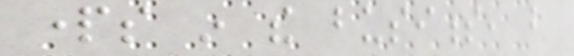parts in the business, but
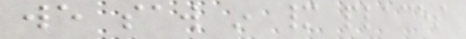we saw in many places
